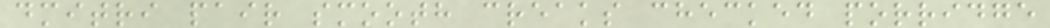dmitri pair smooth creaks checked porridge
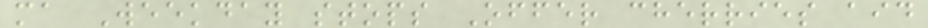ma Weekday stops Offer cherries aid
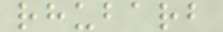rhubarb
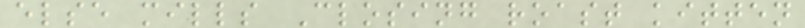else mills Closing roast kitten
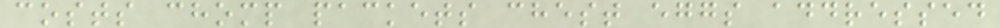costs chomp packets chest eggs addressed
